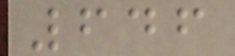646
